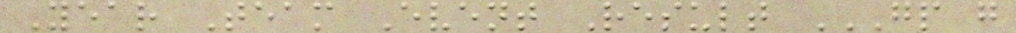Year Team Event Result GP G
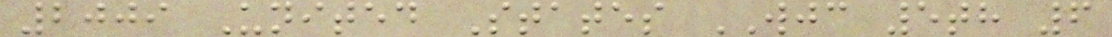2009 United States WJC 5th 6
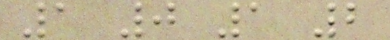1 0 1 2
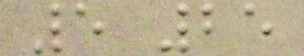5 25
